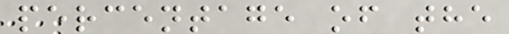percentage of the
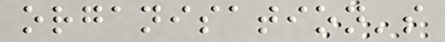organisation's
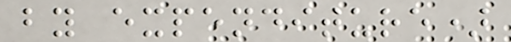by expenditure)
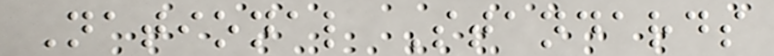National Standards
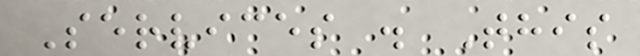Services . This
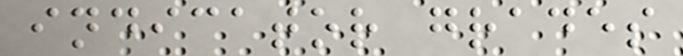indicator grades
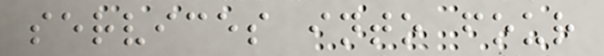services into four
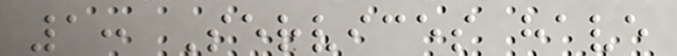1: Services have
